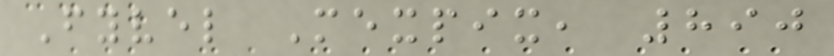Fyvel Mexpix, 890
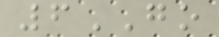6GO
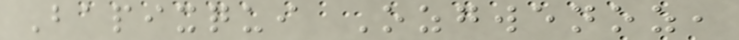Bapixqui Ozgwenoz,
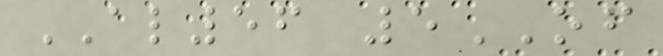AL56 5OF
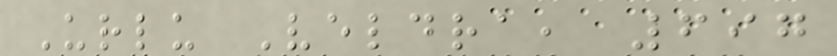Urlu Veldra, 697
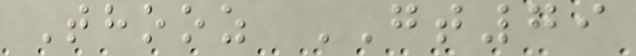Thooz GT79
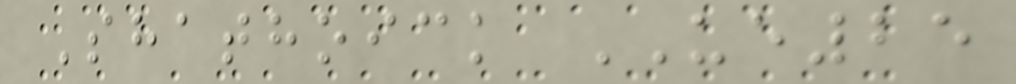Shathoick UE25
